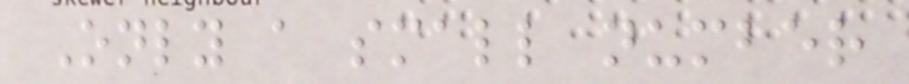Only a small number
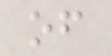of
